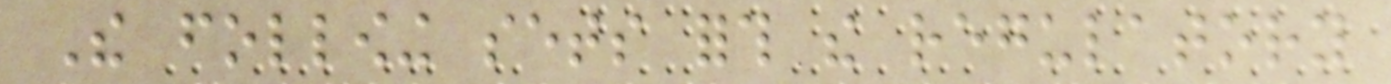The following sets forth the regulatory
